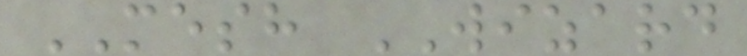MESH WIZARD
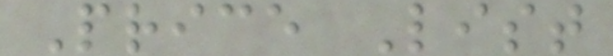Price List
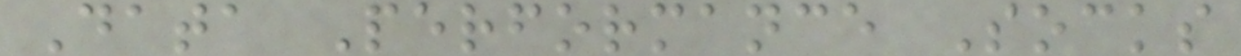Data Performance Socks
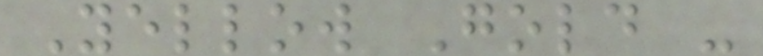Yellow Gold -
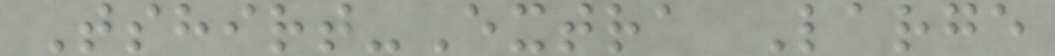Tshirt-Extra Large
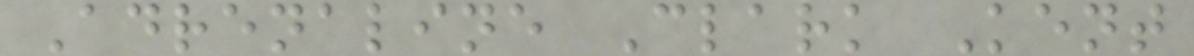Adrenaline Clark Kent
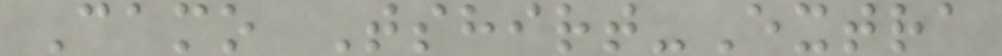Camo Tshirt-Extra
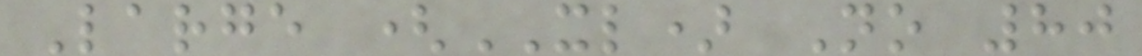Large (XL) No 80
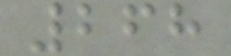268
